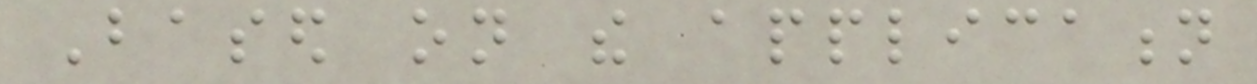Based on the application
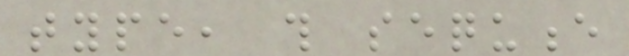type, this sequence
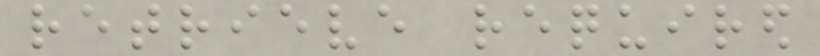retrieve required
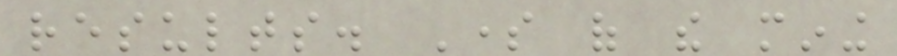results. Some of the mining
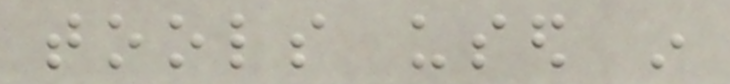tools used in
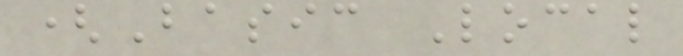(Basic Local
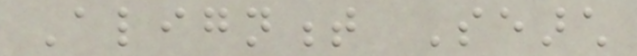Alignment Search
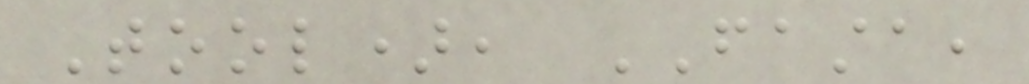Tool), FASTA,
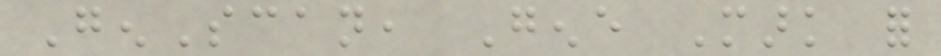GenScan, Gene Mark for
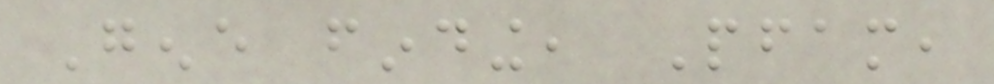Gene finding, Pfam,
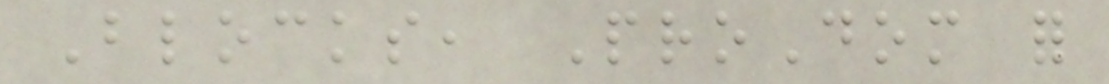Blocks, ProDom for
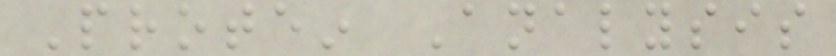Protein Analysis
